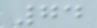74
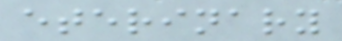eterinary
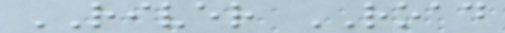RIVER ROAD
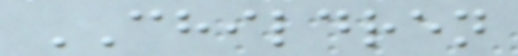CHILDREN
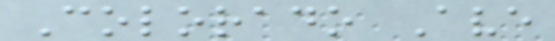Colorado Ave
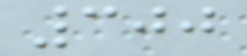300
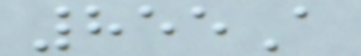855A
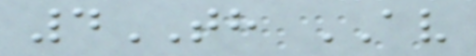4TH AV
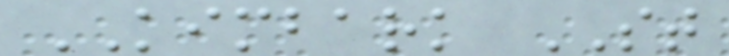KIMBARK ST
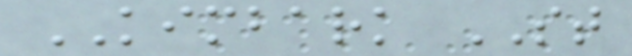KIMBARK ST
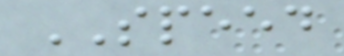SPEED
